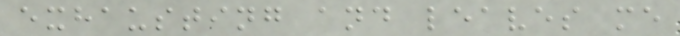exhausting and leaves me
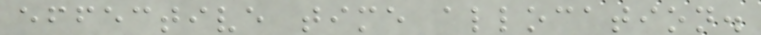effective time allocation.
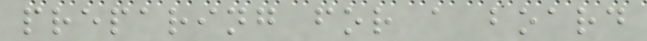preparing for a board
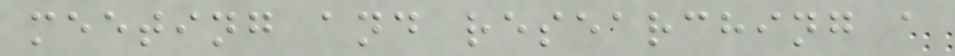meeting and researching a
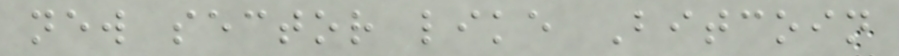new sector like Bitcoin
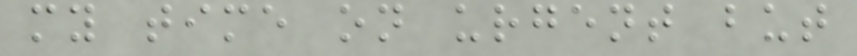my time on urgent but
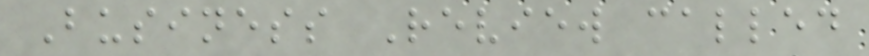Business Review called
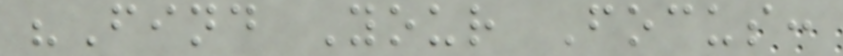"Find Your Focus:
